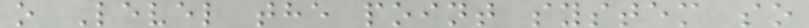o Level the point system so
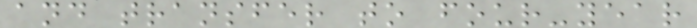and transfer to four-year
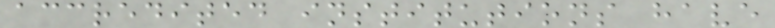accredited institutions have
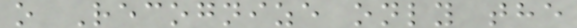o Recognize only the
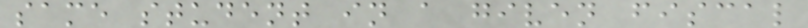same student in a given fiscal
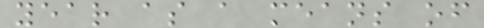year as a means of
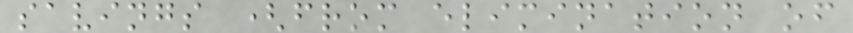savings (from elimination of
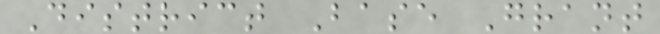District Base Grant
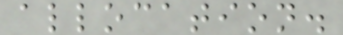allocation.
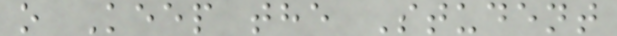o Keep the Student
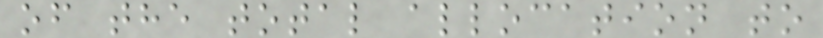of the total allocation to
